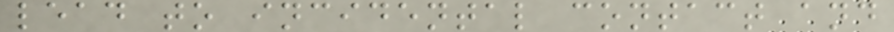lead to incidental contact and
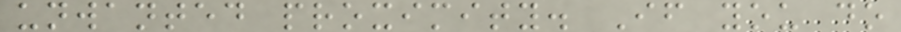unwanted proximity. If you do
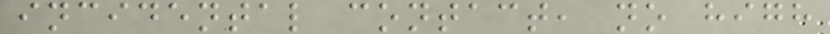incidental contact, no high
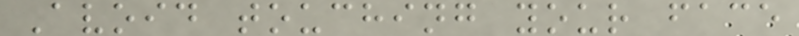Avoid touching your face
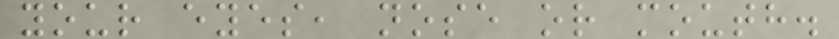your eyes, nose or mouth.
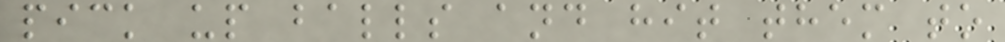pick up balls and hit them to
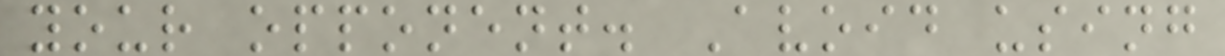your opponent. Avoid using
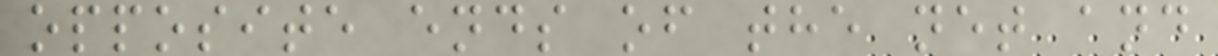opposite ends of the net and
